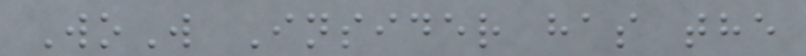WoW Insider has the
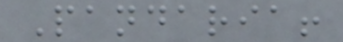Pandaria!
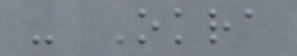- Okra
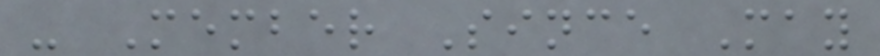- Member Since May
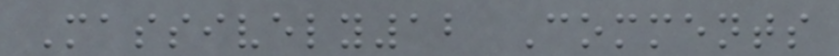Massively12 Comments
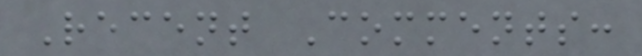Recent Comments:
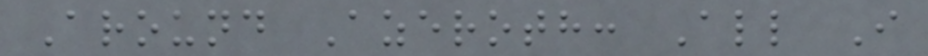Around Azeroth: All I
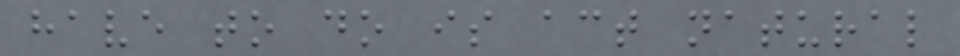have to do is act natural
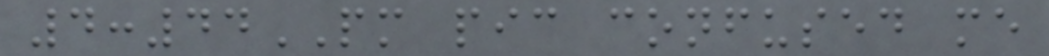4:44PM pic confused me
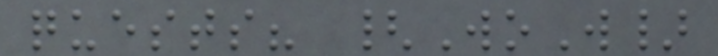quests? {WoW}
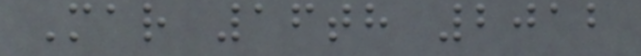Mar 16th 2012
